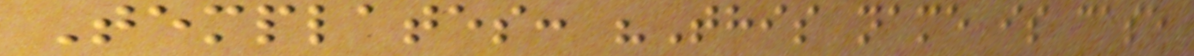Templates: "This name is case
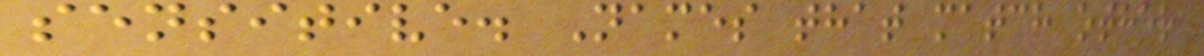sensitive. Names that match other
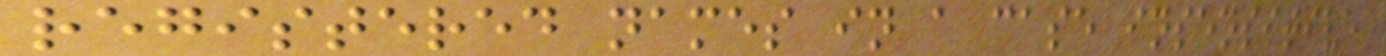registered names in a case insensitive
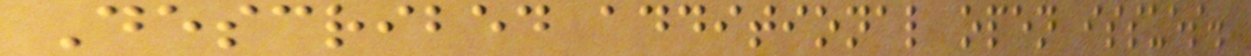Described additional open issues.
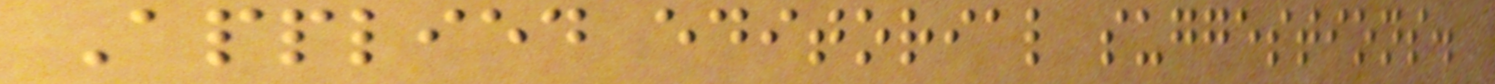Applied editorial suggestions.
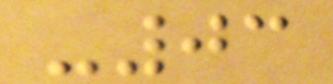-03
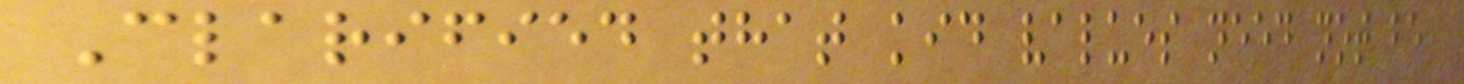Clarified that kid values need not be
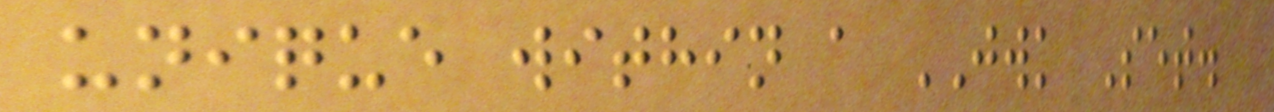unique within a JWK Set.
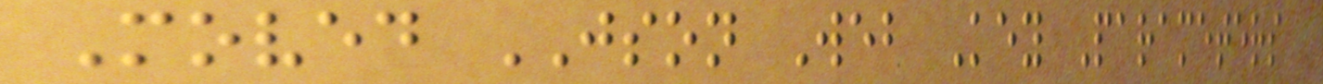Moved JSON Web Key Parameters
